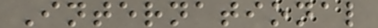International
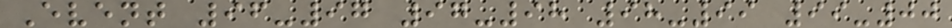Event 96-97 97-98 98-99 99-00
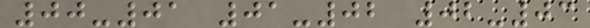00-01 01-02 02-03
